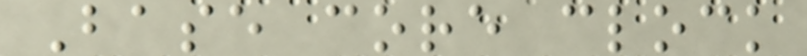Base core clock
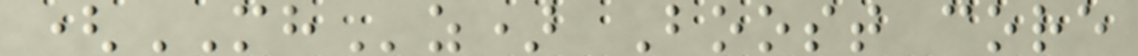(MHz) Boost core
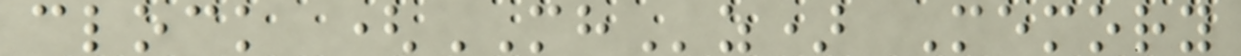clock (MHz) Memory
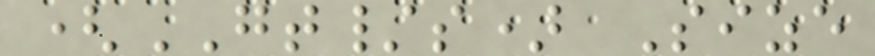(GT/s) Size
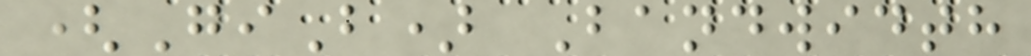(GiB) Bandwidth
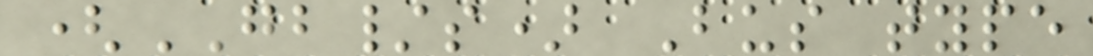(GB/s) Bus type
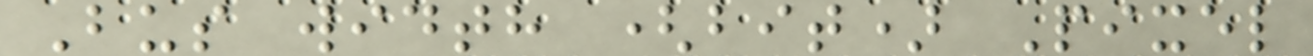Bus width (bit) Pixel
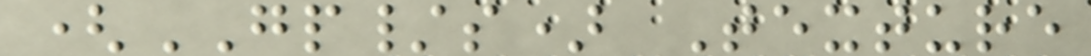(GP/s) Texture
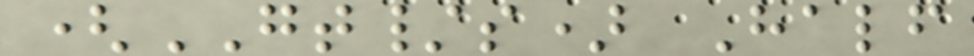(GT/s) Half
